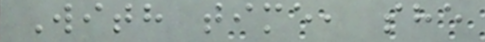With time, she
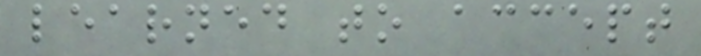learned to accept
